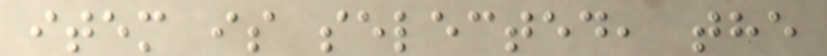item is selected, the
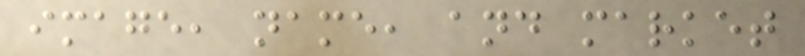image, name, and market
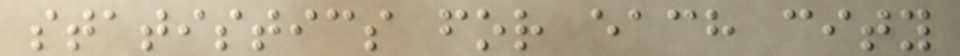statistics for each city
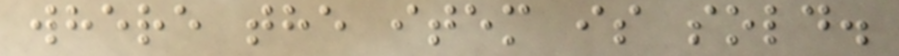where the item is sold.
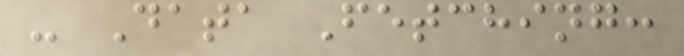- Data Fetching:
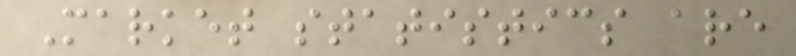Market statistics are
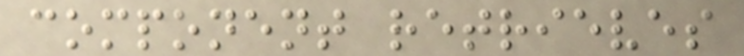component retrieves
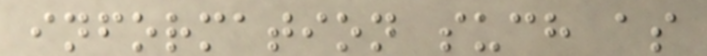information such as
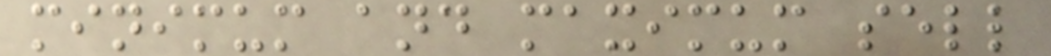minimum and maximum sell
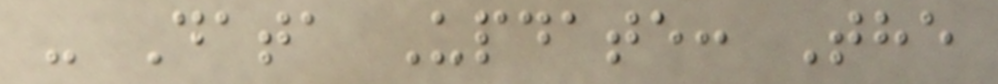- Data Update: The
